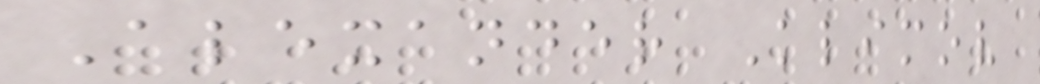Alexander Klimov
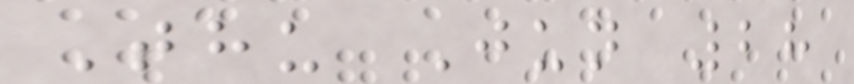Thu Jun 28
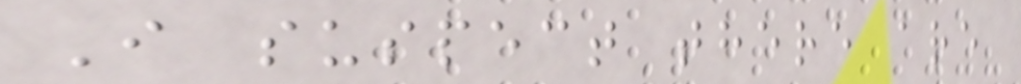I suspect there are
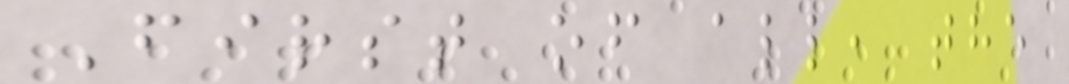First of all, the
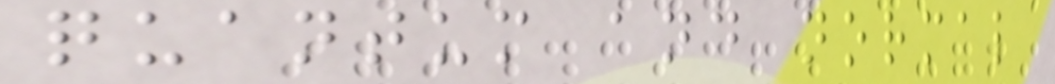quantum and normal
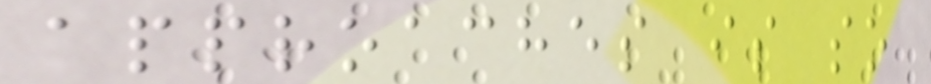approaches is so
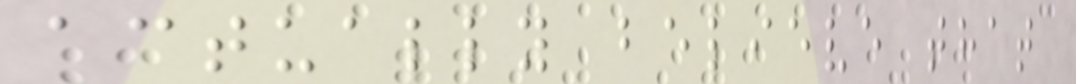actually believe that
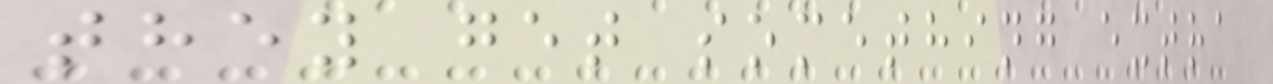they get something extra
